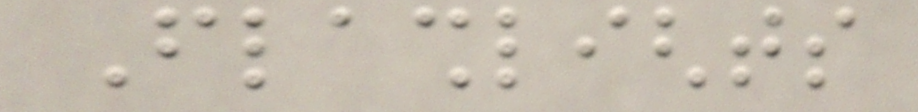Flashlights
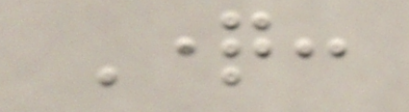Question:
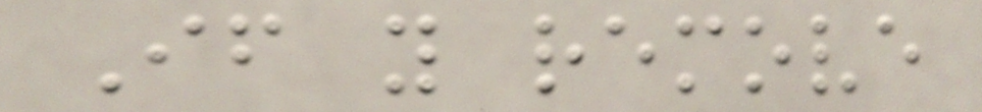If you remove
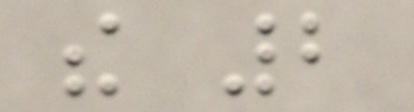the 2
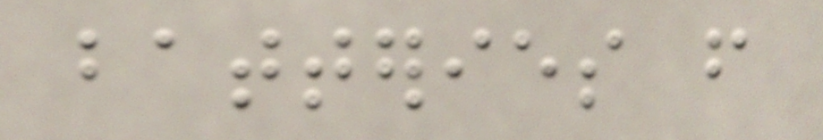batteries from
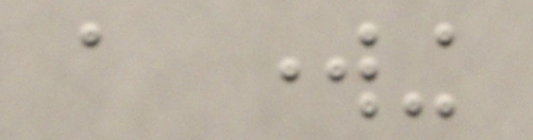a working
